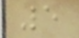5
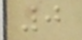0
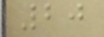20
